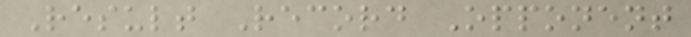Result Record Opponent
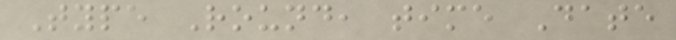Type Round, time Date
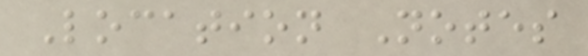Location Notes
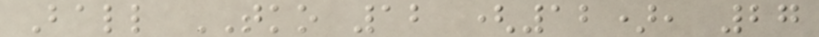Ball TKO 12 (12), 27
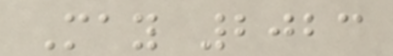May 2023
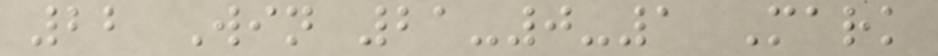22 Win 21-0-1 Mark
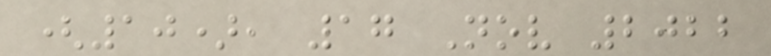(10), 17 Nov 2022
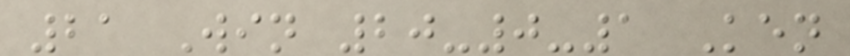21 Win 20-0-1 Ken
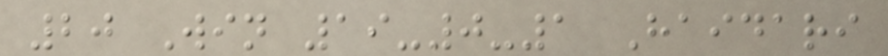20 Win 19-0-1 Haidari
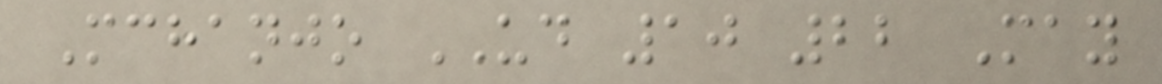Mchanjo UD 10 22 May
